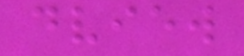dview
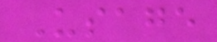Usage
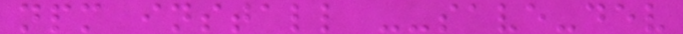npm install --save-dev
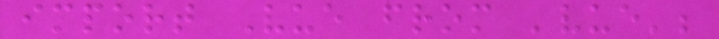import Vue from 'vue';
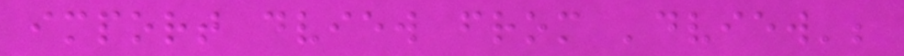import dview from 'dview';
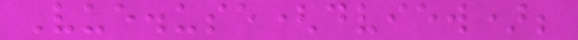Vue.use(dview);
